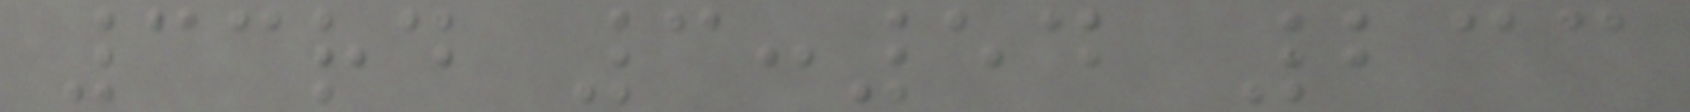33rd 3:54 233
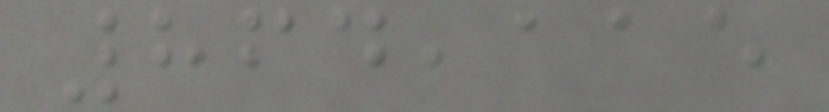864,115
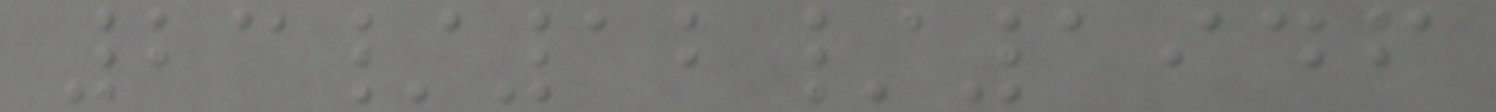23/12/1946
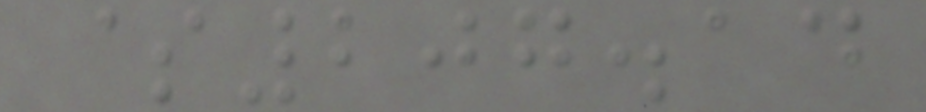$207.14
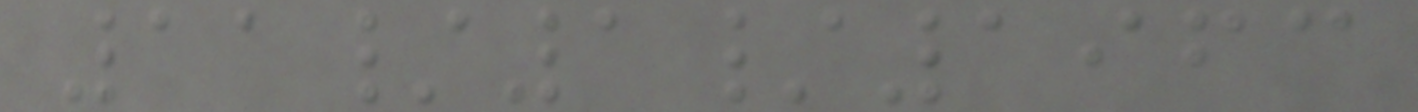11/1/1963
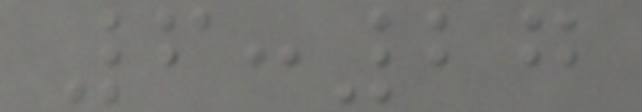6:27
